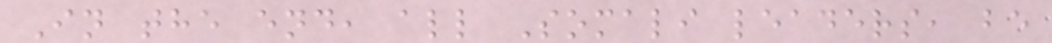In the end, all Somali leaders, be
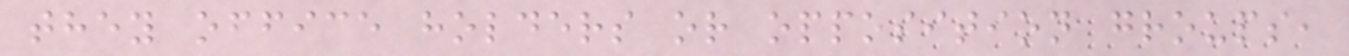they office holders or opposition groups,
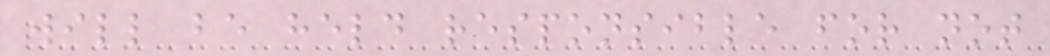will be held responsible for not
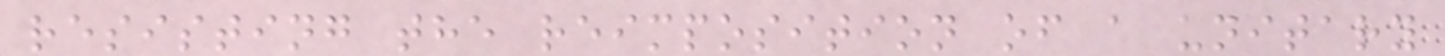resisting the reimposition of a unitary
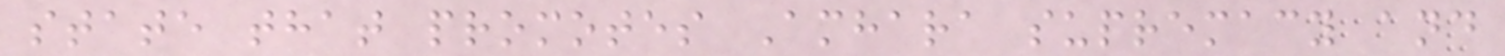state that promotes Amhara supremacy and
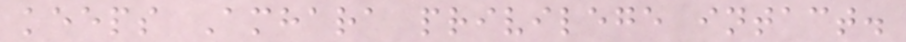keeps Amhara privilege intact.
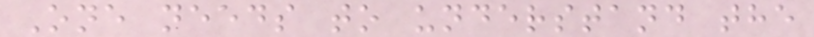One needs to understand the
